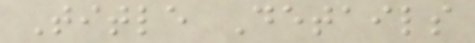Title Details
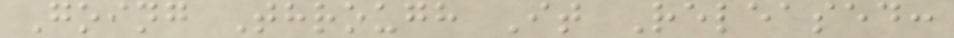Going Through It Released:
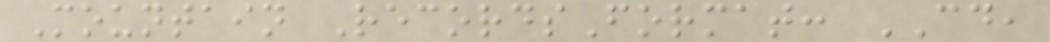Mountain RecordsFormat: CD,
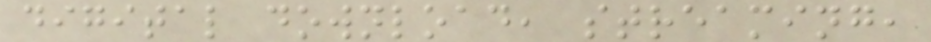digital download, streaming,
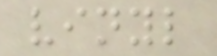vinyl
